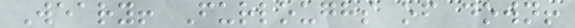Weary! Furloughs of down!
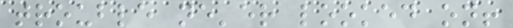trouble ne'er looked on!
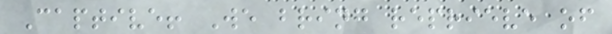Captive! We bring reprieve of
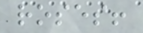roses!
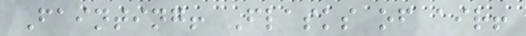Fainting! Flasks of air!
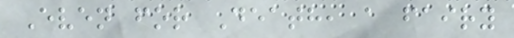Even for Death, a fairy
